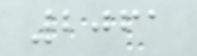2061
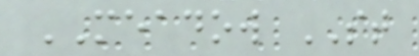MEADOW ST
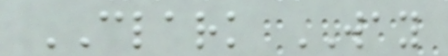CLARK WAY
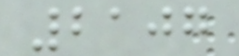2107
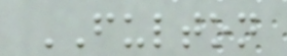FULTON
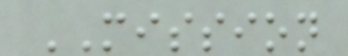MISSION
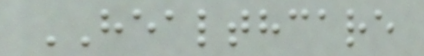HEALTHCARE
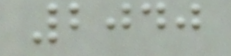2040
